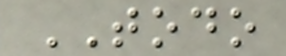TODO
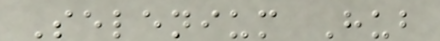Selenium Hub
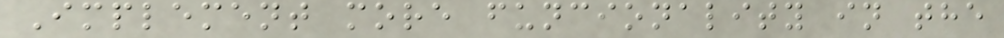Implement more funcionality in the
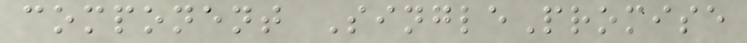component SinglePromise
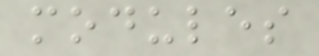modules
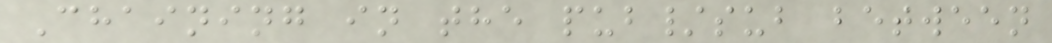Chaining in the pub/sub between
